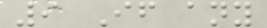9 If any
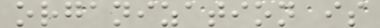organization is
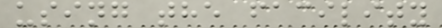using the facility
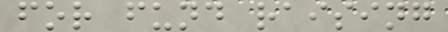for fund raising
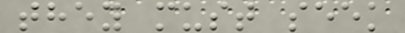they must seek
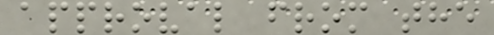approval from the
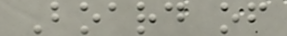Board of
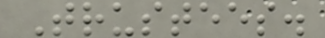Trustees.
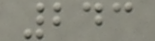243
